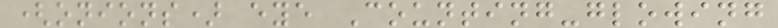(onions) eye Counting-glowing
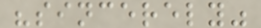"sincerely"
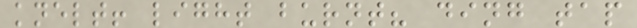knelt! light burnt? ding tap
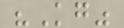"Kg"
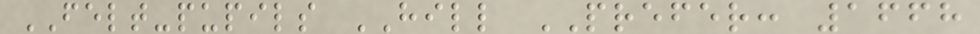FELT-pupils HILL PREFER: 1668
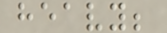heavy;
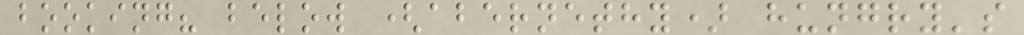booking? below (abernethy) hungry's
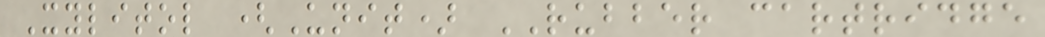Xylitol (Unit) RUBBER cartridge
